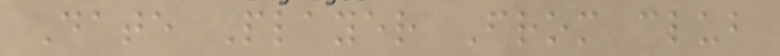Date Player From club
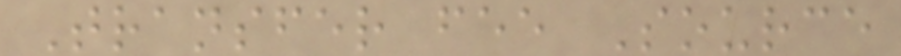Transfer fee Source
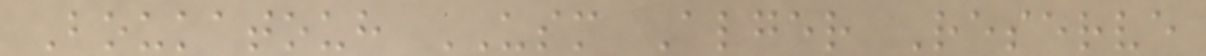Boukatouh USM Alger Reserve
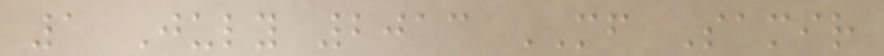1 July 2013 MF Samir
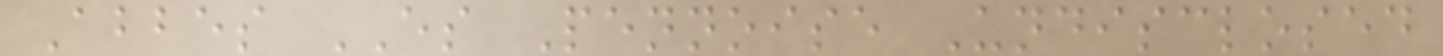Abbes ES Pennoise Undisclosed
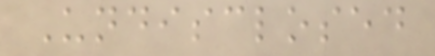Undisclosed
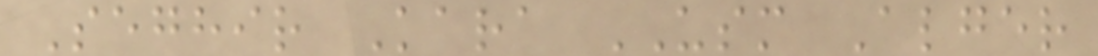Seghir Kara USM Alger
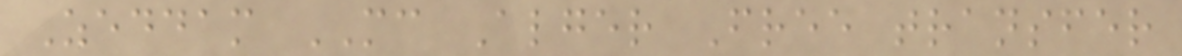Zeddam MC Alger Free transfer
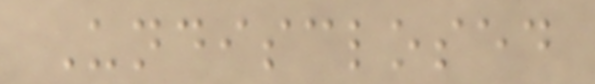Undisclosed
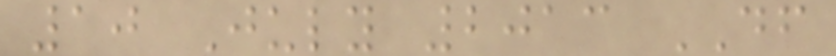10 July 2013 DF
